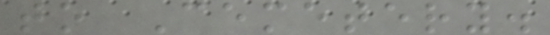to Cemetery.
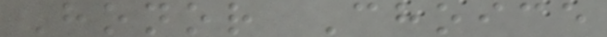Honor Choice
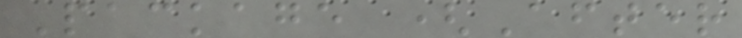Package (After
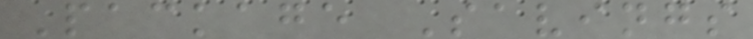Package Savings
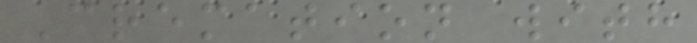Cremation with
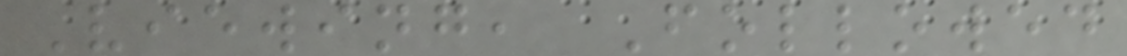Viewing, Followed
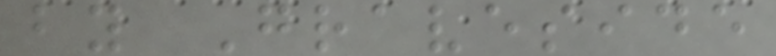by Graveside
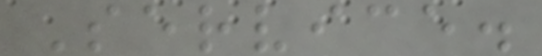Service.
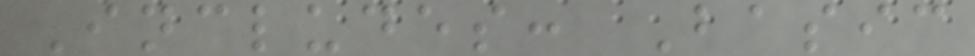Includes: Basic
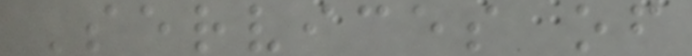Services of
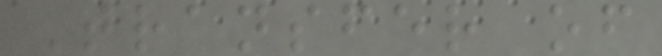Transfer of
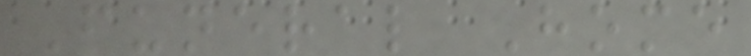Funeral Home
